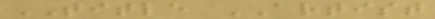TITLE ARTIST
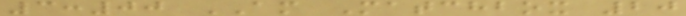3:00 AM Matchbox 20
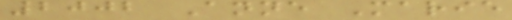2002 Anne Marie
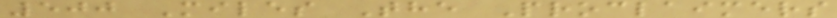500 Miles The Proclaimers
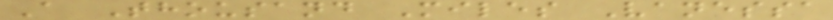A Thousand Miles Vanessa
